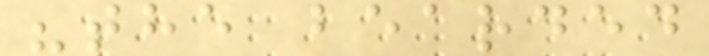"the bearded
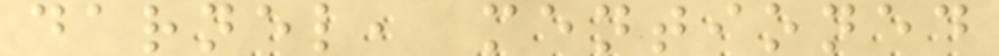darnel, mentioned
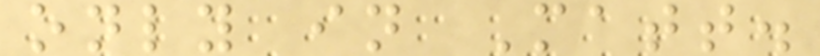only in Matt.
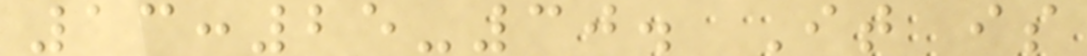13:25-30. It is
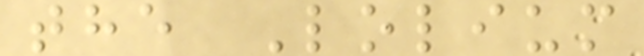the Lolium
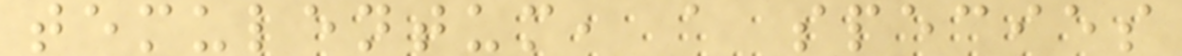temulentum, a species
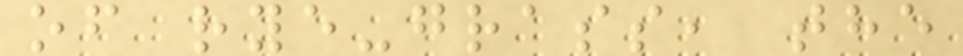of rye-grass, the
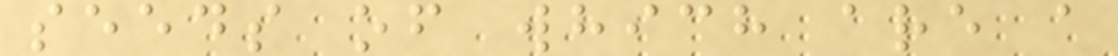seeds of which are a
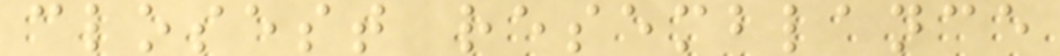closest resemblance
